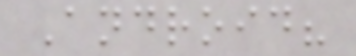Android?
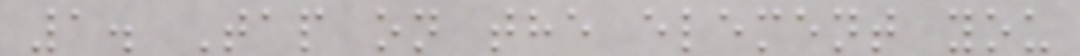1. Tap on the element you
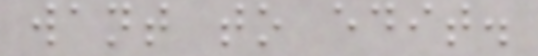want to edit.
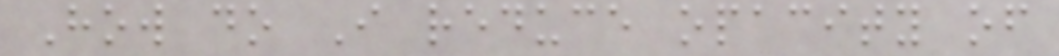How do I reduce opacity of
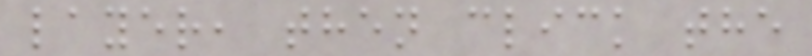layer, then click the
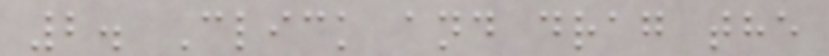2. Click and drag the
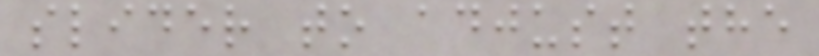slider to adjust the
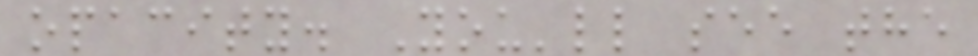opacity. You'll see the
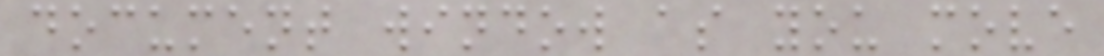document window as you move
